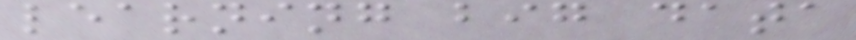learning big data
